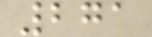271
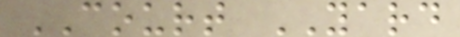COURT YARD
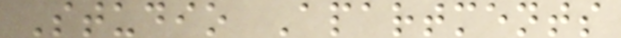Studio Apartments
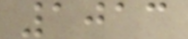1013
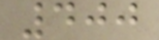400
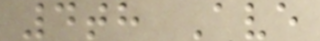4th Ave
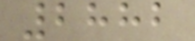2882
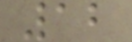12
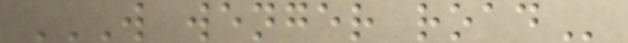W WENGER ROAD
